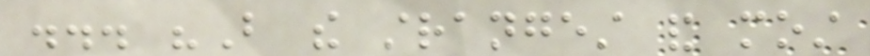... "But the strangest and most
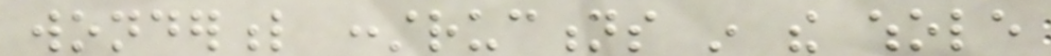wonderful constructions in the whole
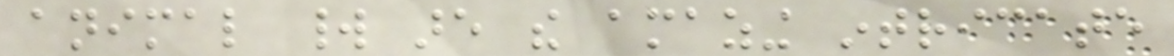animal world are the amazing intricate
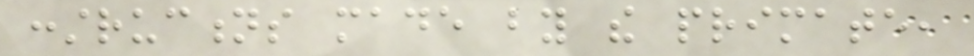constructions made by the primate,
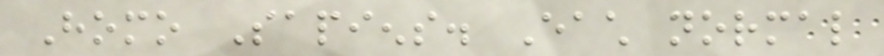Homo Sapiens. Each normal
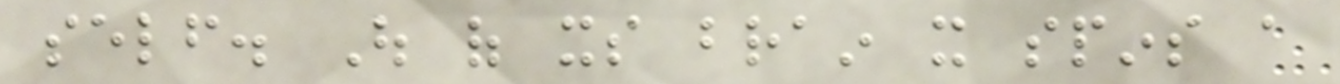self. Out of its brain it spins a
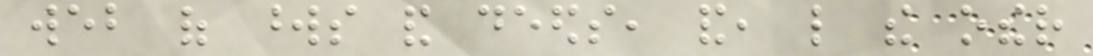web of words and deeds, and, like the other
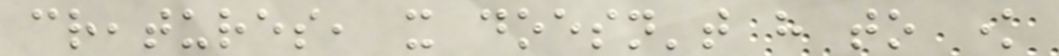creatures, it doesn't have to know
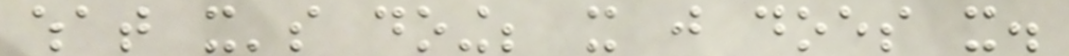what it's doing; it just does it.
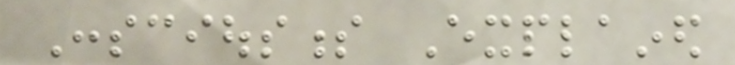Consciousness Explained
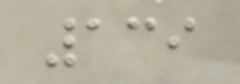139
